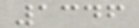1346
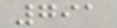791
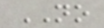NO
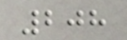208
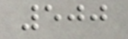500
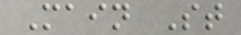Main St
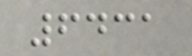6431
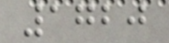1720
